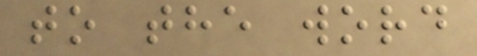to the word
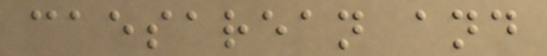caesarean and
